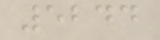5244
